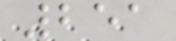251
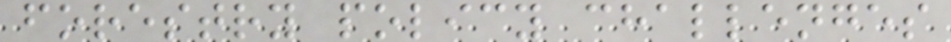forestry policy challenges
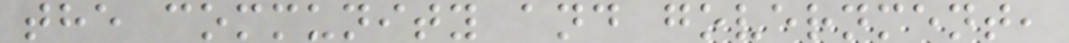the community and government,
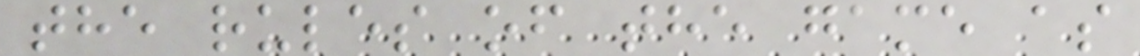the rules of the game as
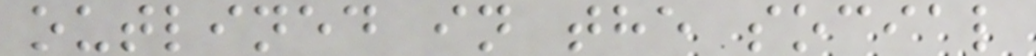outlined in the social
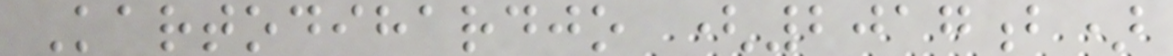Kartodihardjo (2017b)
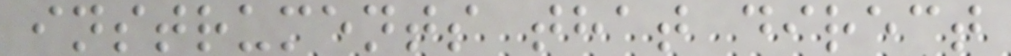instruments that direct
